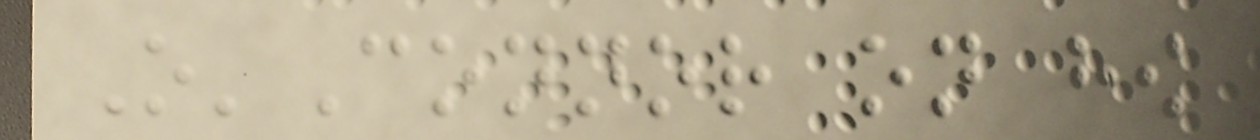O'Connor on how
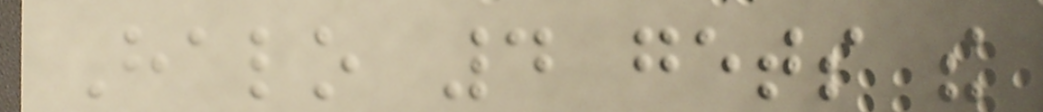Halo 4 gets the
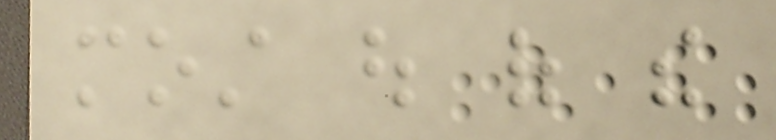most out of the
